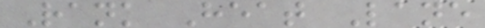Rank Heat Lane
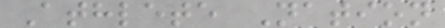Athlete Nation
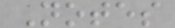Notes
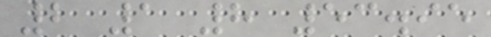2 1 8 53.95
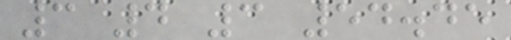3 4 3 54.45
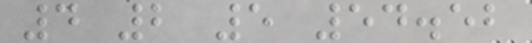4 2 5 54.52
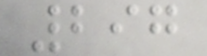297
